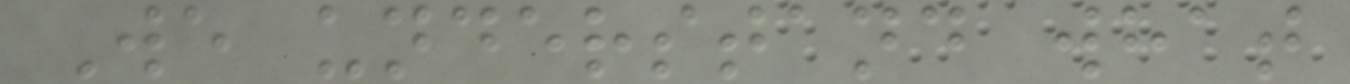We understand what
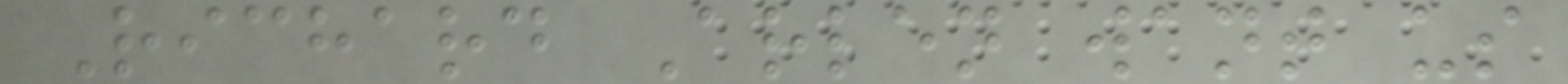Richard Arlen want us
